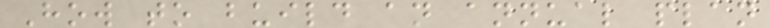How to build an annual plan
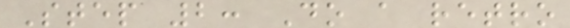Step 2: Do a retro
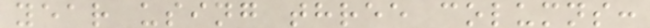year using three columns:
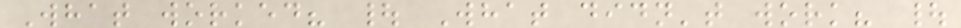What worked? | What didn't work? |
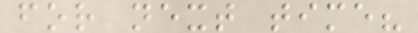for next time?
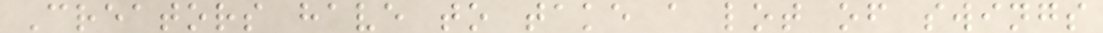Creators have to take a lot of swings
